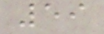59
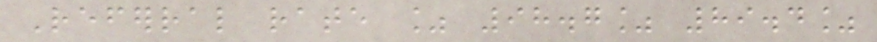Referral rate % 98.7% 89.4%
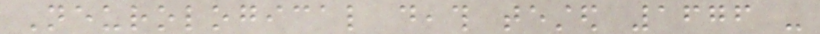Neurological death tested 1676 -
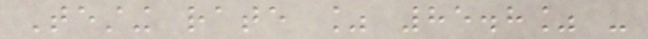Testing rate % 85.8% -
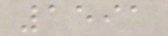1591
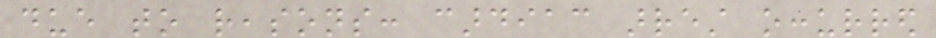due to reasons: cardiac arrest occurred
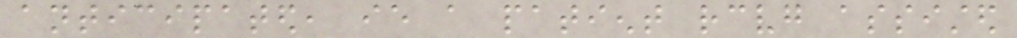anticipated, ie a patient receiving assisted
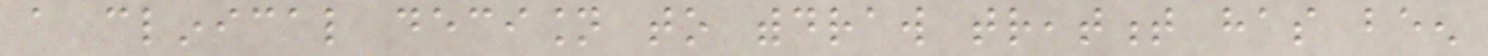a clinical decision to withdraw treatment has been
